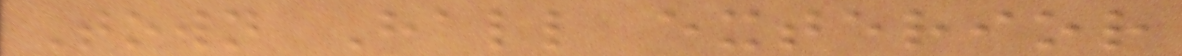Town Hall exterior
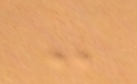-
